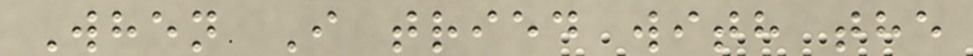When I tried with the
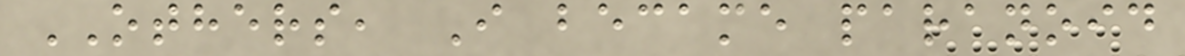OTHERS, I became paranoid
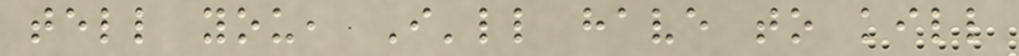tell you, I'll have to kill
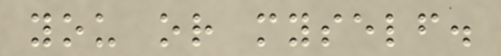you or myself.
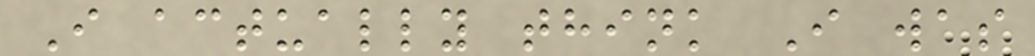I actually think I was
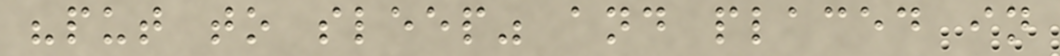"put to sleep" and placed in
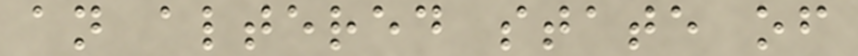an altered state of
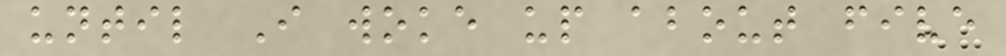until I woke up about five
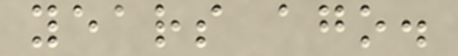years ago.
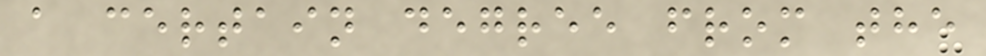a certain degree from the
